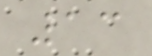13
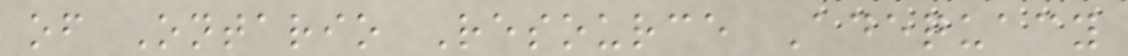of Ontario Resource Adequacy
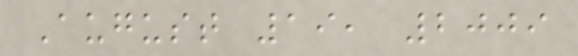August 19, 2009
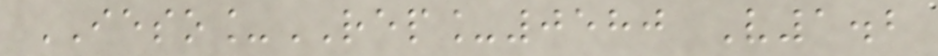IESO_REP_0580 V1.2
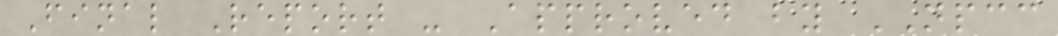Final Report - Approved by NPCC
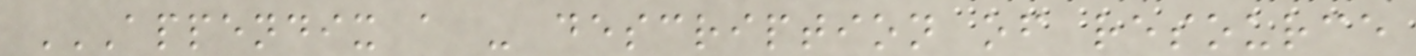APPENDIX A - DESCRIPTION OF RESOURCE
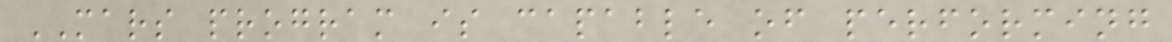MARS program is capable of performing
